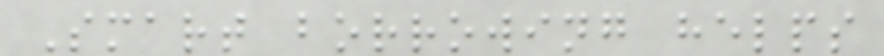Smart borrowing helps
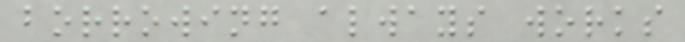borrowing always works
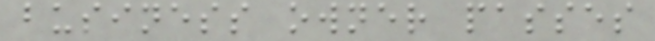business owner passes
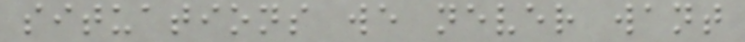situations we never want
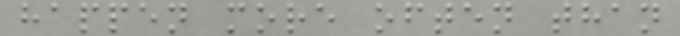happen more often than
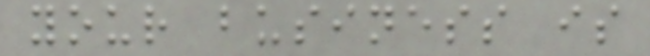your business is
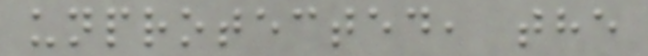unprotected, the
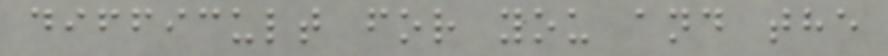difficult for you and the
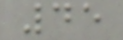45
